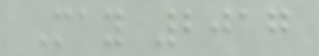May 2017
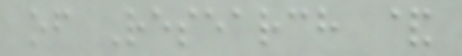of Research &
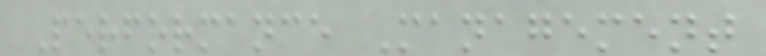Performance Management
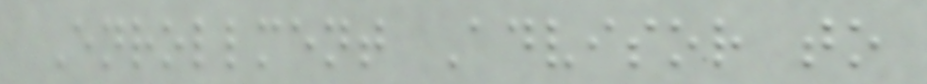Enrollment Advisor to
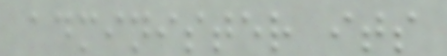administer its
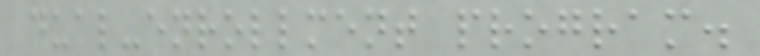dual-enrollment program.
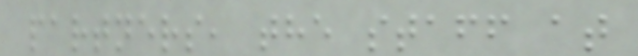partners, the staff at
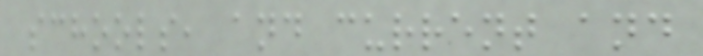schools, and current and
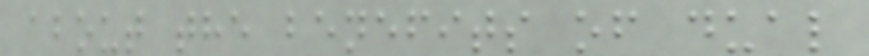about the benefits of dual
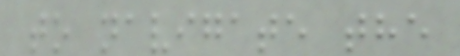to navigate the
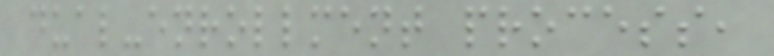dual-enrollment process,
